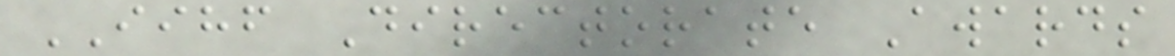IIHF Directorate Awards
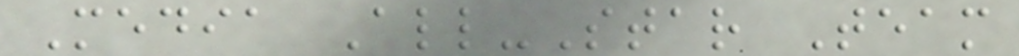Media All-Star Team
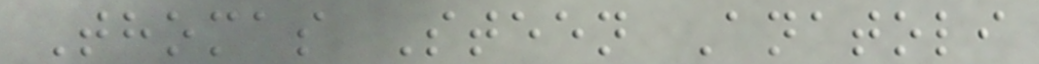Thomas Steen Anatoli
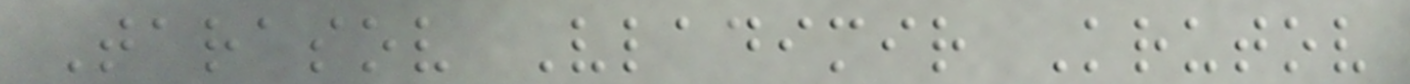Tarasov Vladimir Krutov
